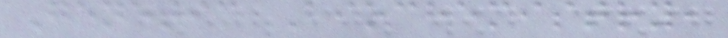Genetic Biochemistry,
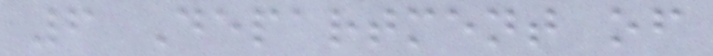6 Department of
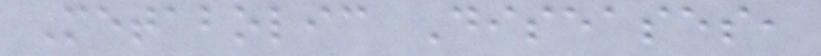Metabolic Diseases,
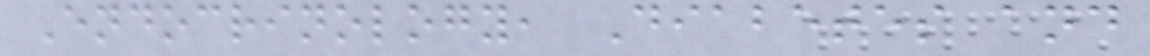Endocrinology, Diabetes and
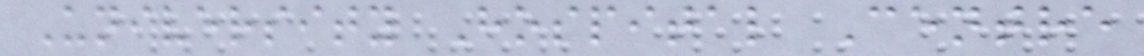University Hospital Centre
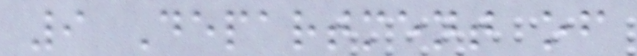9 Department of
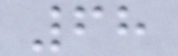68
